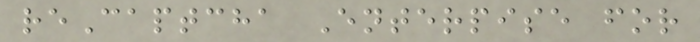reCaptcha Enterpise for
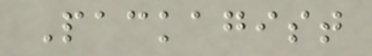Packagist
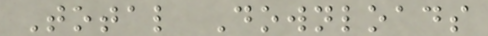Total Downloads
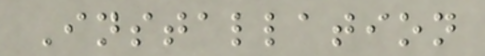Installation
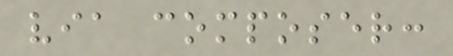via composer:
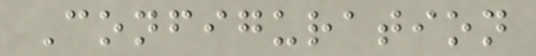Configuration
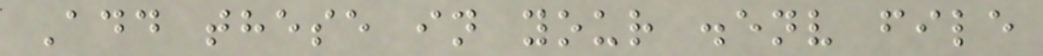Add these in your .env file
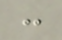:
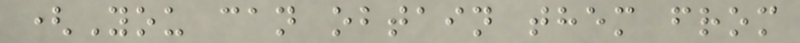(You can obtain them from
